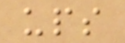ups
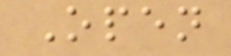Open
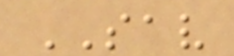SAV
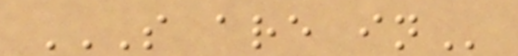S ARE IN
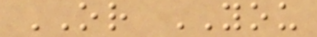OR YOU
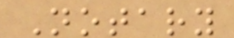Notary
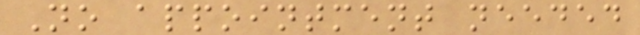No appointment needed
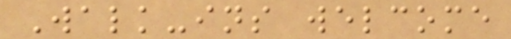Walk-ins welcome
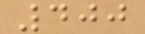400
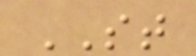ST
